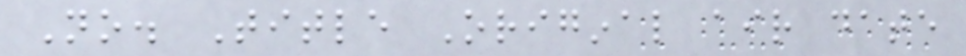No. Title Original air date
